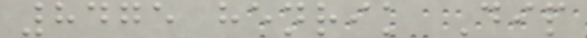8475 henrik Dip
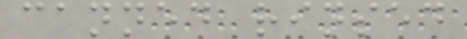canned rinsed
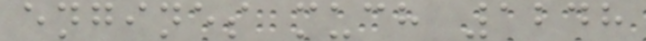engines much 1248
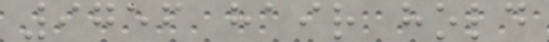9756 hair hold
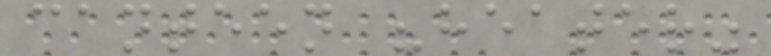canteen "heater"
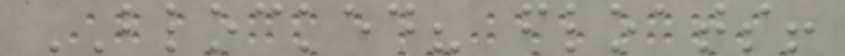BLOCKED? floats!
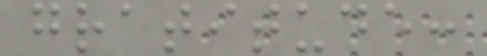gratitude:
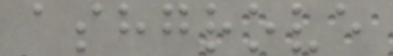ashgrove
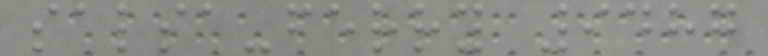salsa-ferry 9487
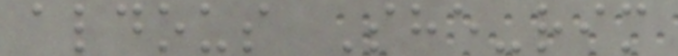aldous She-rim
